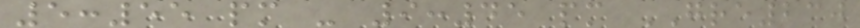5:55 pm - 9:45 pm GRE230
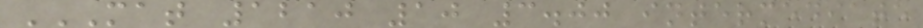MAT 1210 10 3.00 INTERMEDIATE
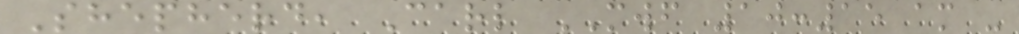Shepherd, Carl MWF 10:15 am -
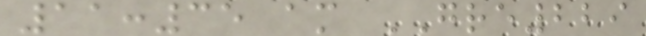11:35 am GRE229
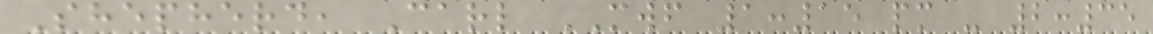Shepherd, Carl MWF 1:15 pm - 2:35
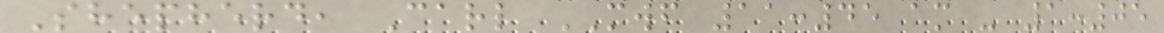Shepherd, Carl MWF 11:45 am - 1:05
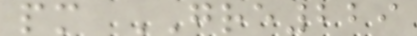pm GRE229
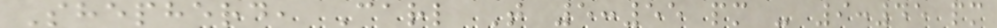Shepherd, Carl T 5:55 pm - 9:45 pm
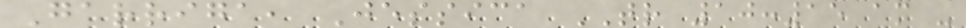Garriga, Jessica TR 10:15 am -
